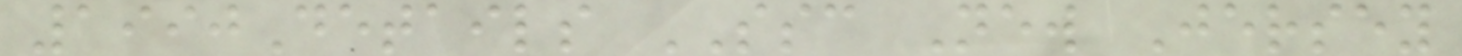1990Details SSC New Jersey
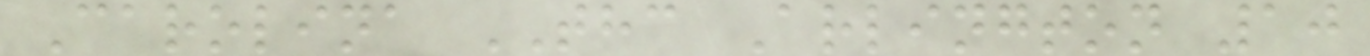Carolina THC Arlington 10
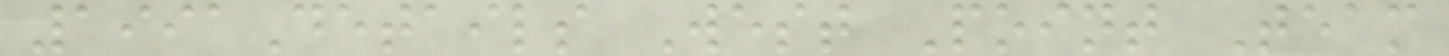1991Details West Point Team
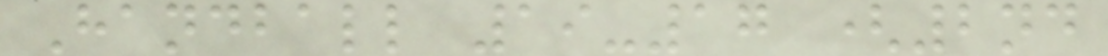Handball 19-17 (2nd
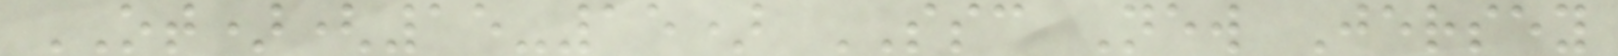OT)(15-15) SSC New Jersey
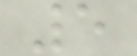5
